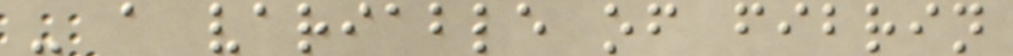- a variable of fibrin
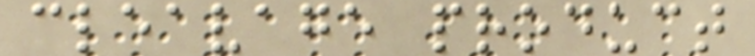cleavage product
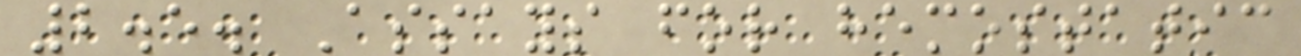2.5. Assays for hemostatic
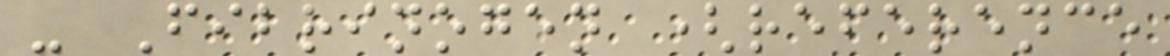- Fibrinogen (reference
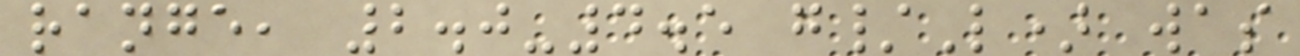range, 2.0-4.5 g/L) was
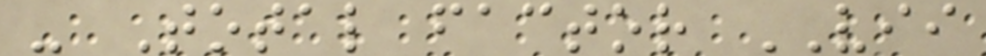- Total factor VII
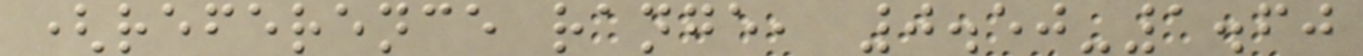(reference range, 0.50-1.60
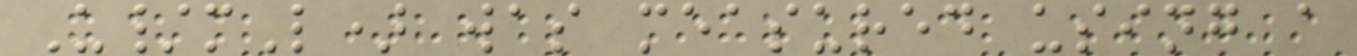U/mL) was measured using a
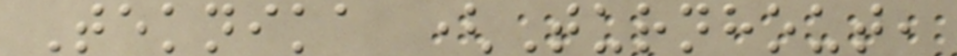Teknika (Turnhout,
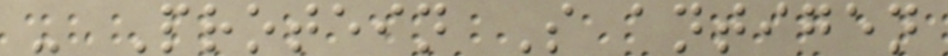- Protein S antigen
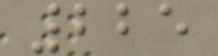225
